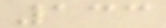133
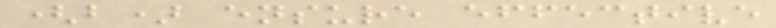(b) ensure effective
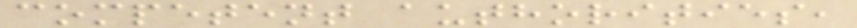competent authorities,
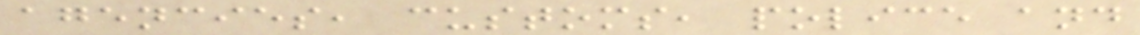agencies, customs, police and
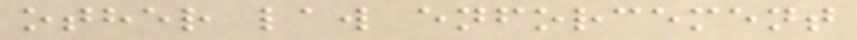other law enforcement
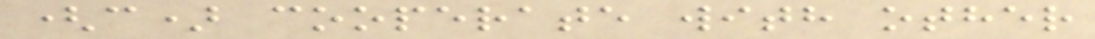(c) cooperate with other
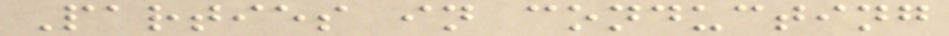Parties in conducting
